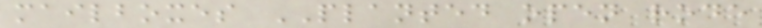mailboxes PLANTED open rode
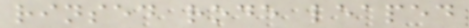rinsed rode leaped
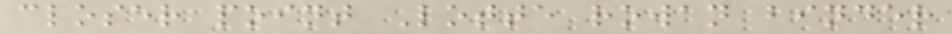closer point Lotte rowan binder
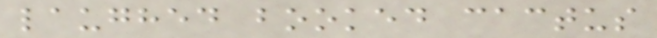laughed booked cactus
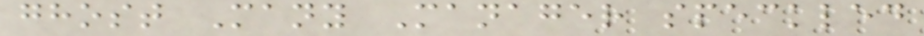ghost Many Manager speckled
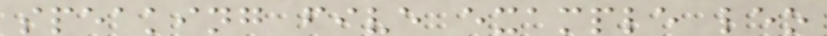speaking five example leo
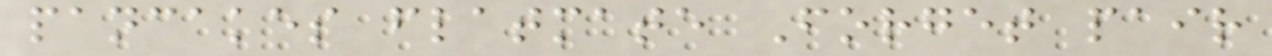pancakes flatmate Forget pair
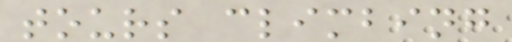tours climbing
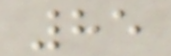85
